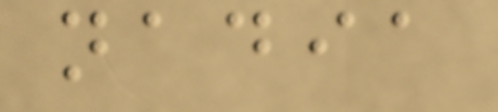nadia
